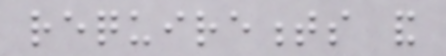requirements and
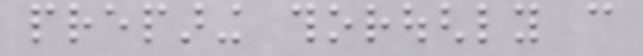preparing thoroughly can
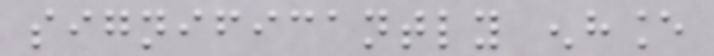significantly enhance
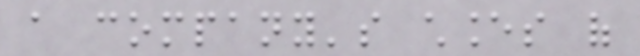a company's chances of
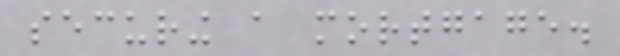securing a mortgage.
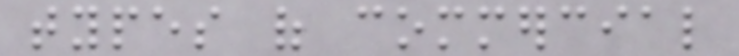types of commercial
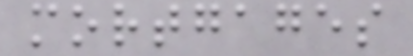mortgages
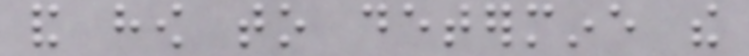and how to determine the
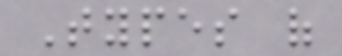Types of
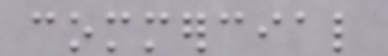commercial
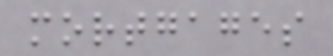mortgages
